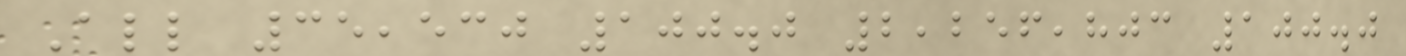All 35,530 100.0 2,256,803 100.0
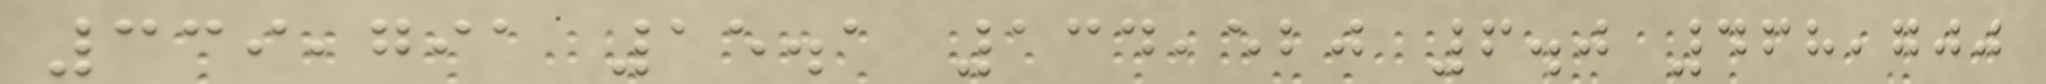339,791 15.1 134,520 6.0 468,700
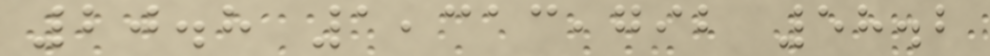20.8 1,313,792 58.2
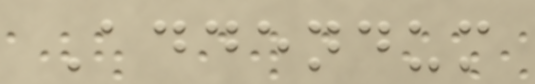Addendum
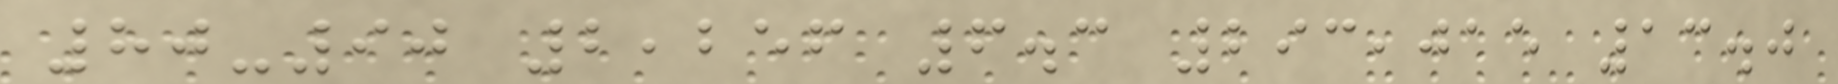80-90 2,256 6.3 293,015 13.0
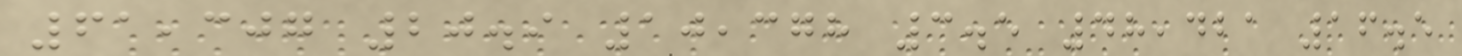61,307 20.9 10,378 3.5 48,421 16.5
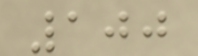100
